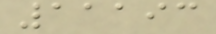11193
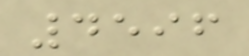4596
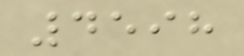4598
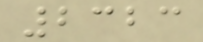2323
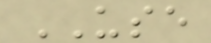USE
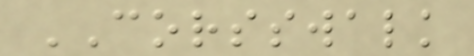CORSSWALK
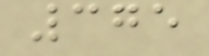375
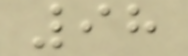98
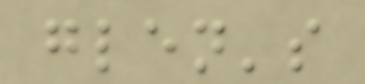glen's
